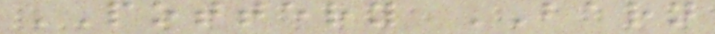POTTERY BARN
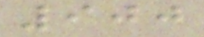900
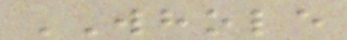WHOLE
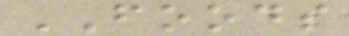FOODS
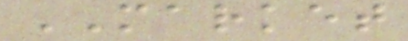MARKET
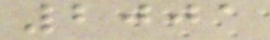2001
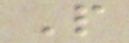P
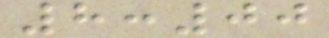8:00
